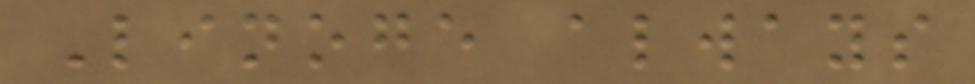Linoge always
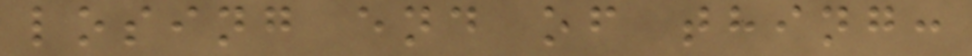losing end of thing:
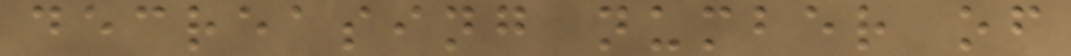decreasing number of
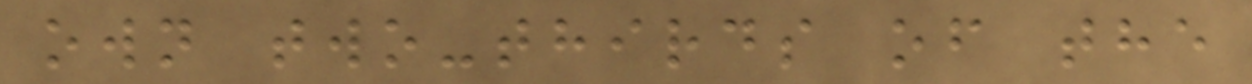own two-thirds of the
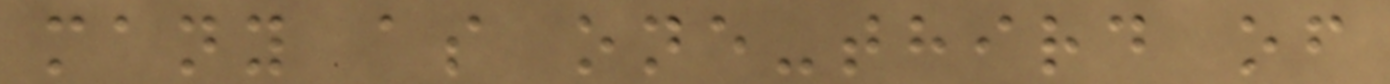many as one-third of
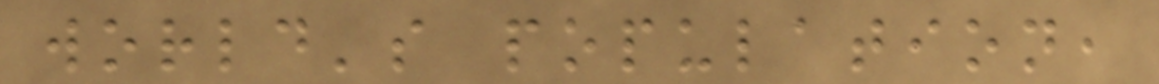world's population,
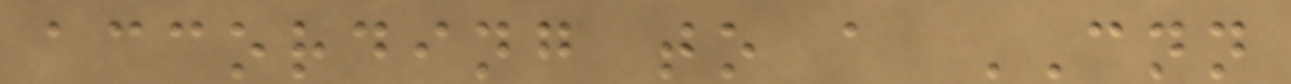according to a CNN
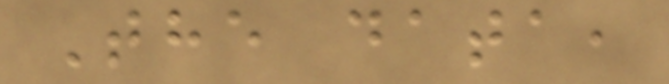The data,
